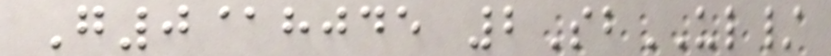G0@hjde 2SbUL/
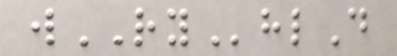wRYhlD
